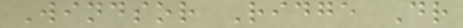Windsor Ridge Dr
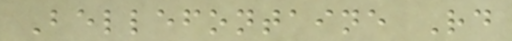Bellefontaine Rd
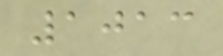1013
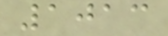1013
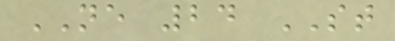NE 24 ST
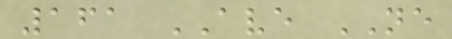161 AVE NE
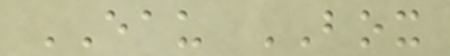EAU BOX
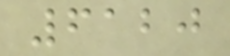6120
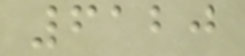6120
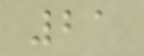21
